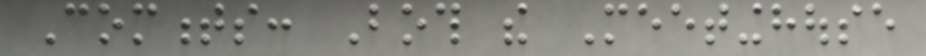Comments: Both the Meetinghouse
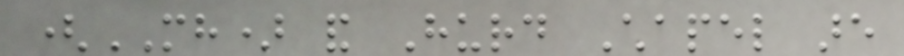(MH) and Hurd Chapel are
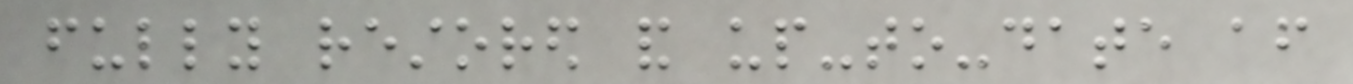fully restored and up-to-date after
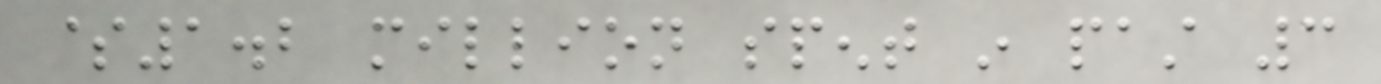$1.2 million spent in past 3
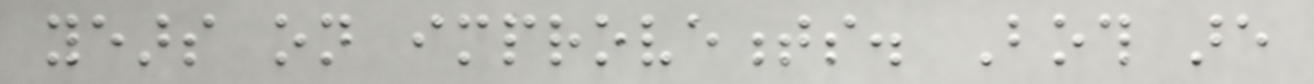years on improvements. Both are
